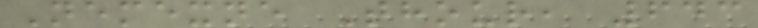Nemexne Thour, 643
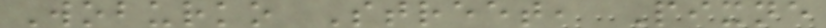Woburko Street, Pixne
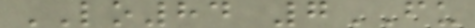LO84 7FU
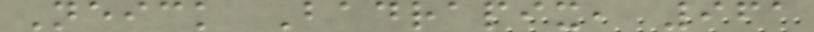Neick Badrapix, 961
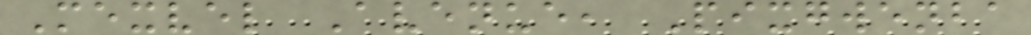Mexvel Avenue, Pixgwenba
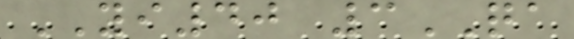YI40 3QA
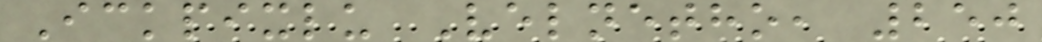Ickpixlu Velnetho, 250
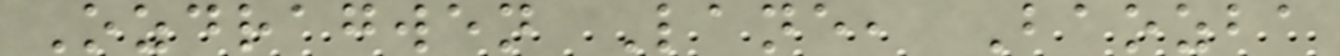Ozdragwen Lane, Baozba
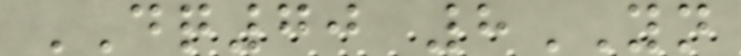DQ70 8YN
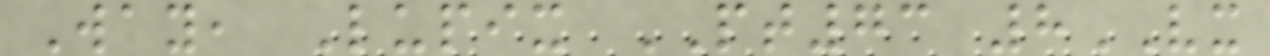Way, Lupix PT73 8VX
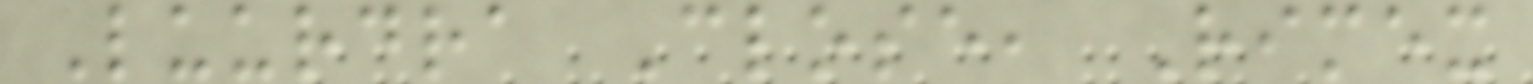Luurdra Close, Rimex
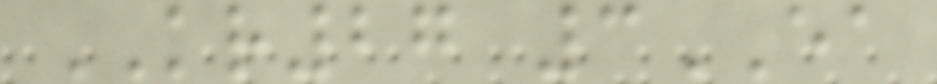KR27 3EA
